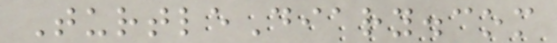TurtleDiary.com
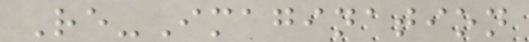Re-Imagination
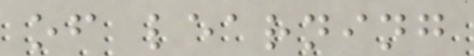of learning
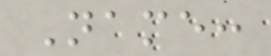Name:
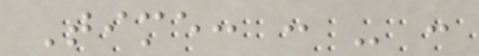Time: : - :
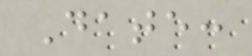Date:
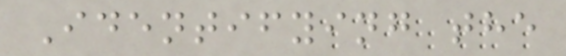Identifying the
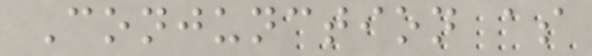Conjunction as
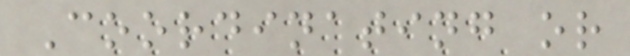Coordinating or
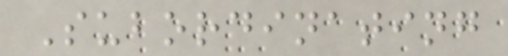Subordinating
